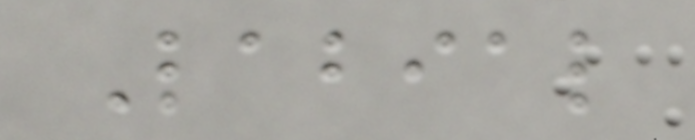Labial
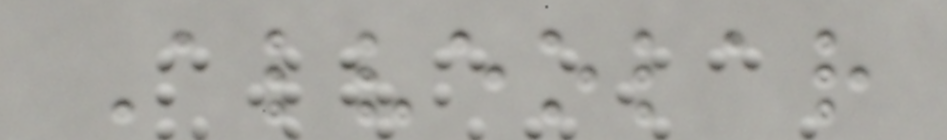Alveolar
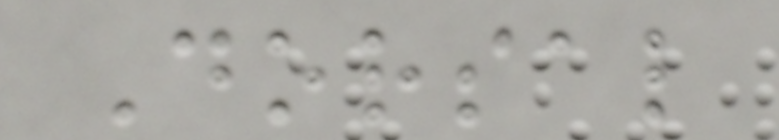Dorsal
